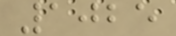1025
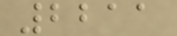2211
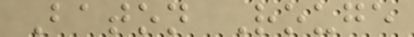Baton Rouge
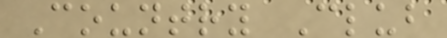Country Club
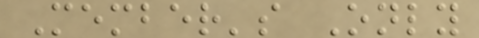Member's Only
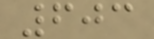603
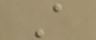A
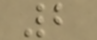2
